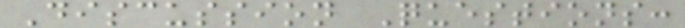Discussion Questions:
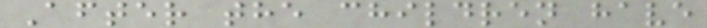After the children have
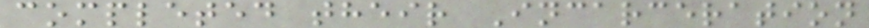completed their Incarceration
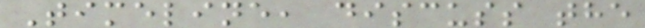Timeline, discuss the
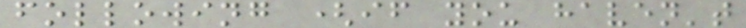following (if you haven't
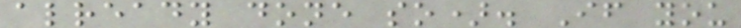already done so). If you
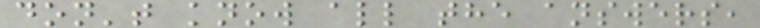don't know all the answers,
